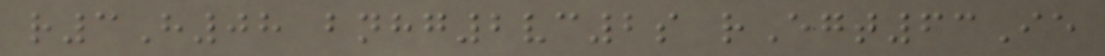r3H08 bnhg2vc2s rEgt63Ie
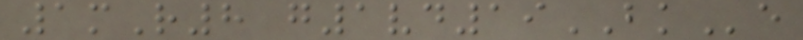1mR8 g1vd19BKe
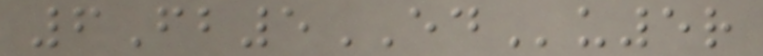6Fb5EDu5r
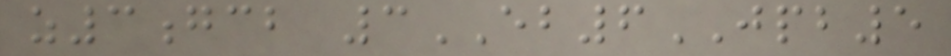z3gcb 3EB6JPB5
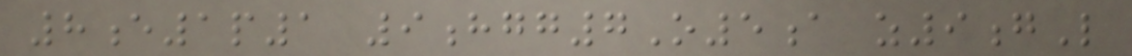8e1p1 9hgg7O5a z9gL
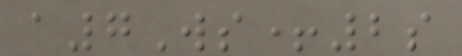a7Ws+2s
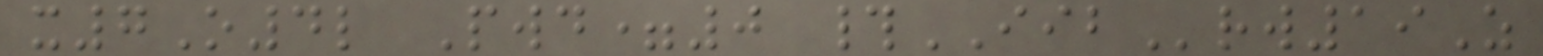x7O4l Pwd=0 #IIBrw19Z
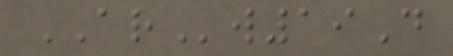ARw19D
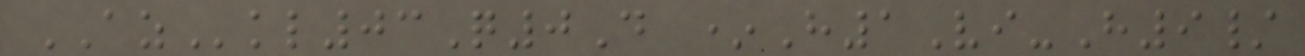AZkl03Q0D *H1Vi-H9/
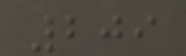209
